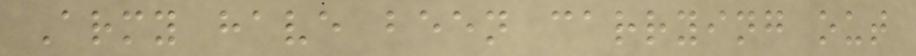Army have been carrying out
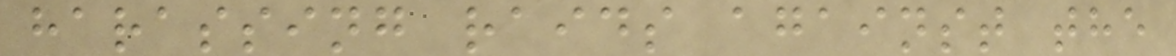harassing raids against the
